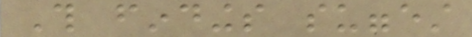This findings suggest
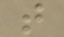that
